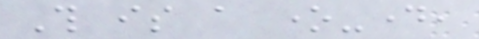This is a one-day,
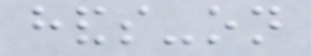hands-on
